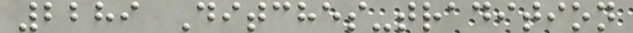2289 Ditches-tradition
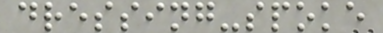dressing-spoke
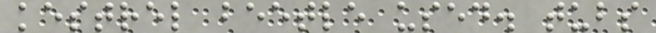kestrel beetle used. tubs
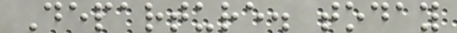Departure. today
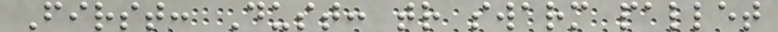First: Dust: tr swarm pallet
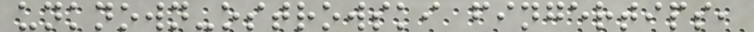unknown-ostrowski fingertips,
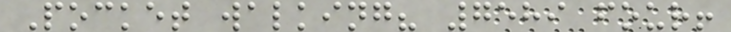Pocket walking? 7589 four!
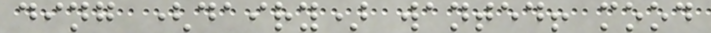ding (dairy) wanted! mood
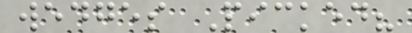wedges Picked?
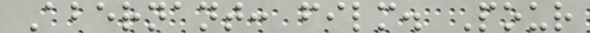Abernant: film. Pour
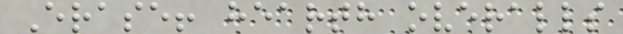Erase! hearth overalls
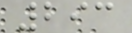293
